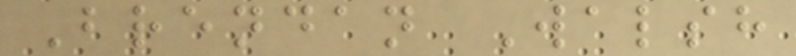Brendan Walsh
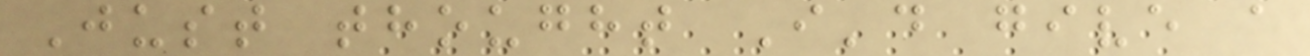Just thought I'd give a
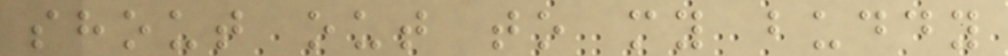shout out to my buddy
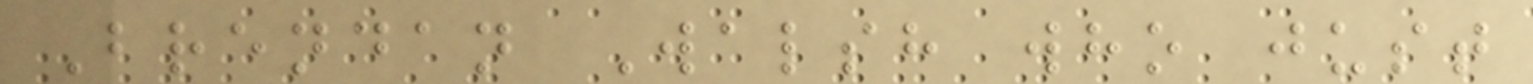Brendan Walsh who just
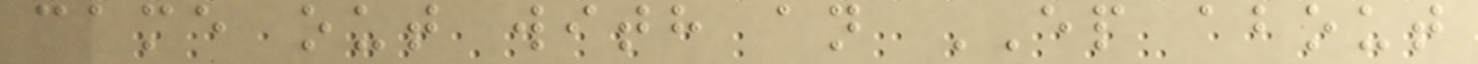came out with an EP about
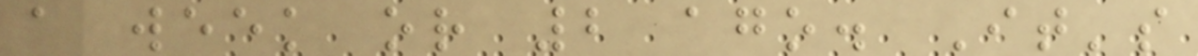a week or 2 ago. It's
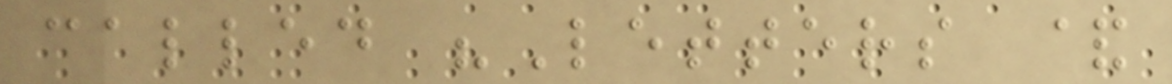called "Letters &
